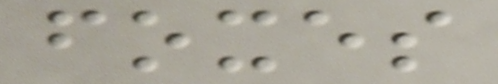foxes
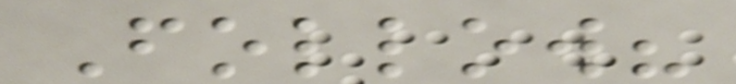Follow?
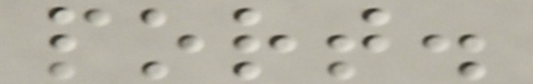port.
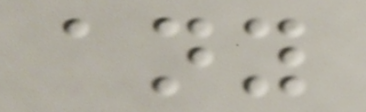any
